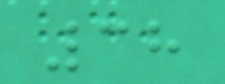38
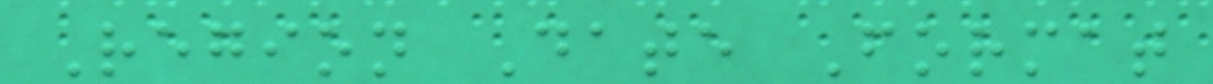Region Date Format
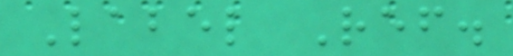Label Ref.
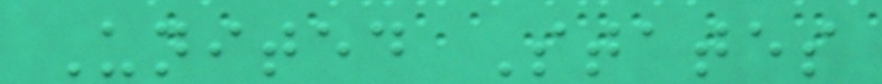United States
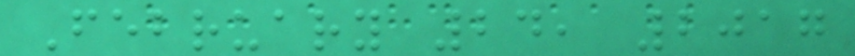February 24, 2017
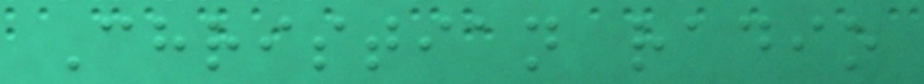Christian radio
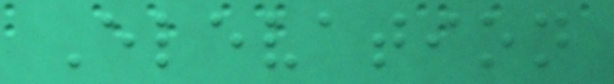Elevation
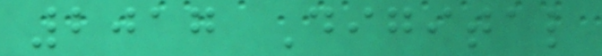2017 Digital
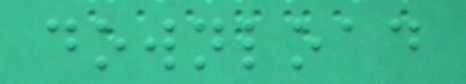download
